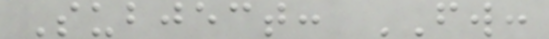Subject: FW:
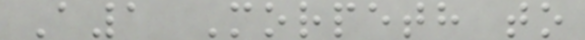A1 Morpeth to
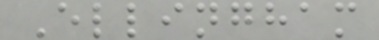Ellingham
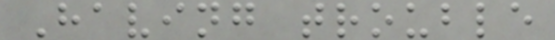Having trouble
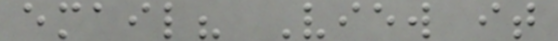email? View it
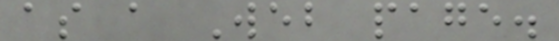as a Web page.
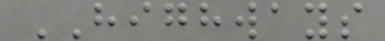HIGHWAYS
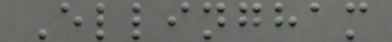Ellingham
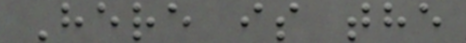Here is the
